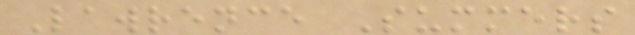Lawrence Summers
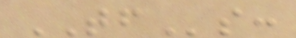TFs:
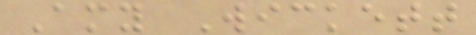Amy Wickett
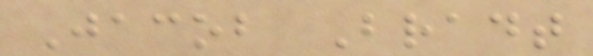Jacob Bradt
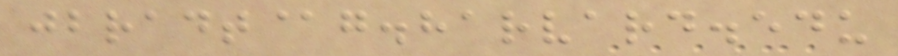jbradt@g.harvard.edu
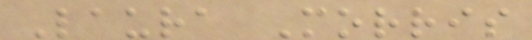Laura Morris
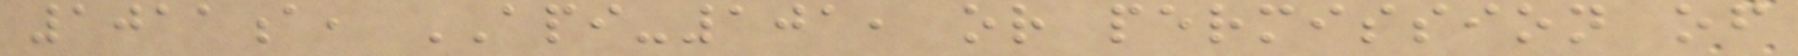1011a, API-101, or permission of
